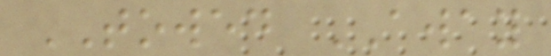TOWED AWAY
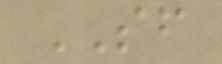SF
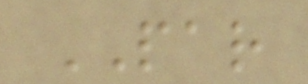PAR
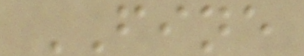FINE
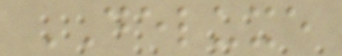DELUXE
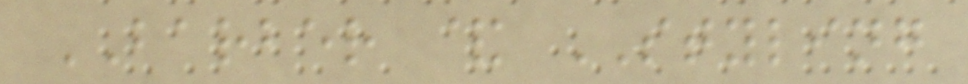BARBER & STYLING
